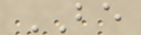BE
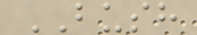BUSH
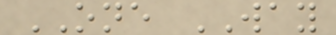ONE WAY
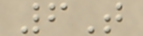6T
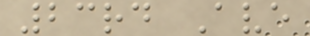23rd Ave
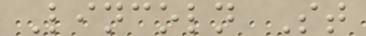Lincoln St
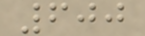600
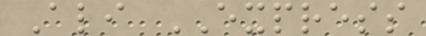Ali EXPRESS
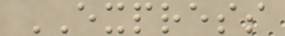EXPRESS
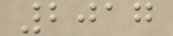2017
